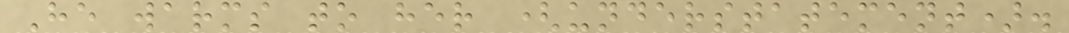He warms to her (understatement).
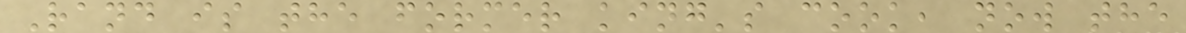Rand is the former king's cook, now the
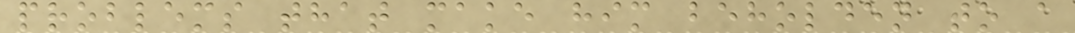problems that make him beholden to a
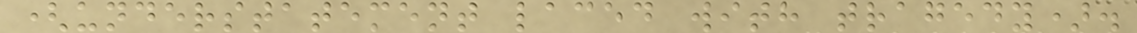(understatement laced with tragedy).
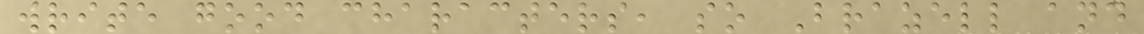write good characters, so Brazell and
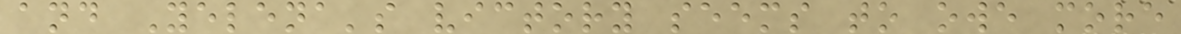and Yelena's victory seems to owe more
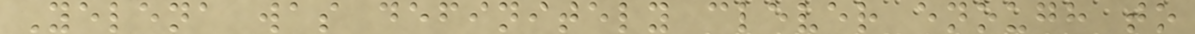Yelena was definitely clever enough to
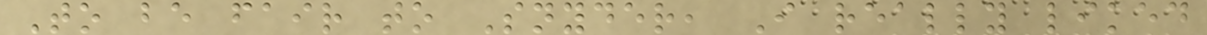To be fair to Snyder, I really liked
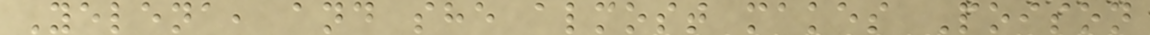Yelena, and she almost makes Poison
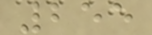255
